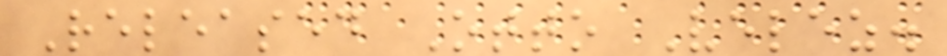Released Otto Velez.
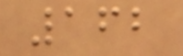162
